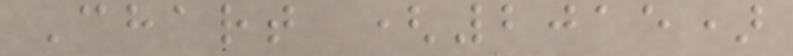Chart (2015)
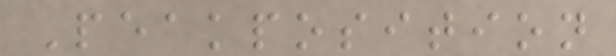Peakposition
